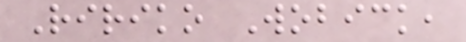Ririko Wobick,
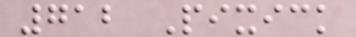712 Pixick
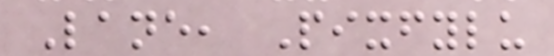Lane, Pixfylu
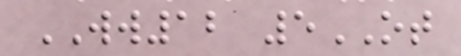WW12 5OT
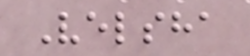Velsha
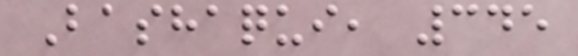Bashaqui, 345
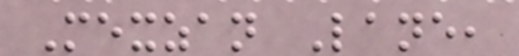Mexzan Lane,
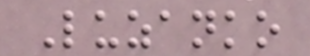Luzanko
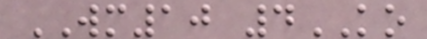WM10 4KO
